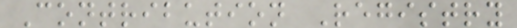Contribution Registry
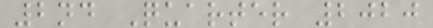2nd Quarter 2020
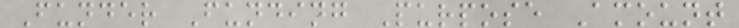Funder Funding Purpose Amount
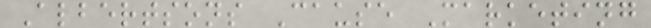Albertsons Cause Marketing
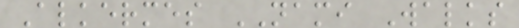Alkermes NAMI Walks
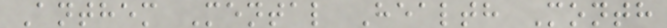Anthem Mental Health Month
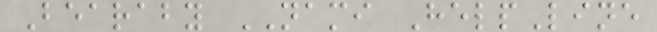Bearaby NAMI HelpLine
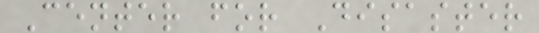Center for Disaster
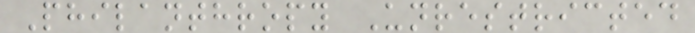Philanthropy Unrestricted
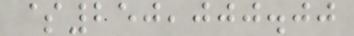$250,000.00
